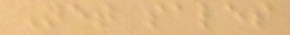Net sales
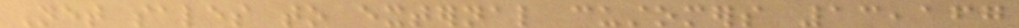Net sales to external customers 13,167
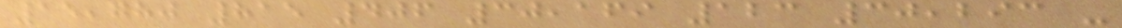15,780 815 406 30,169 123 30,293 -
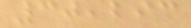30,293
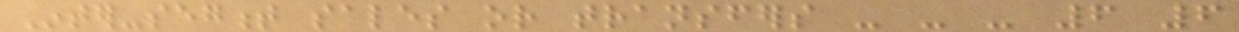Inter-segment sales or transfers - - - 6 6
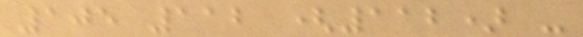105 112 (112) -
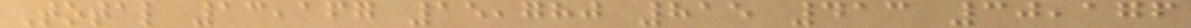Total 13,167 15,780 815 413 30,176
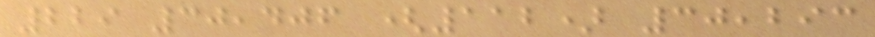229 30,406 (112) 30,293
